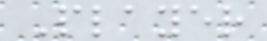Player
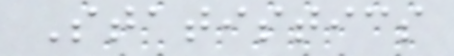Statistics
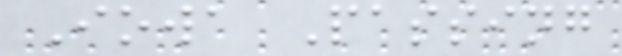Iowa Passing
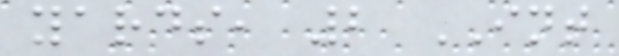yards, 2 INT
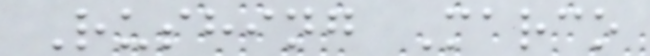Rushing Marco
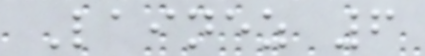Lainez 6
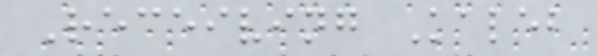Receiving Kaleb
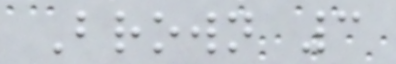Brown 3
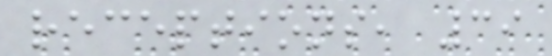receptions, 39
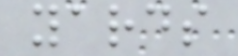yards
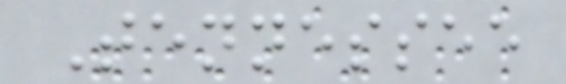Tennessee
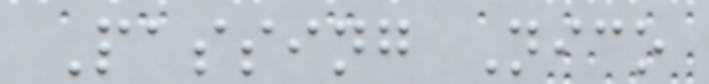Passing Nico
